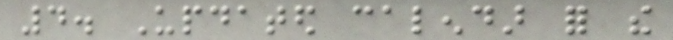4. Updated calendar for the
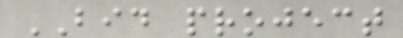BID project
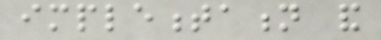implementation and
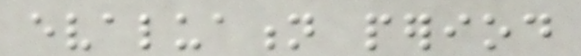evaluation period
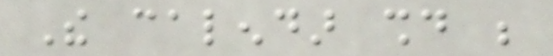The calendar should be
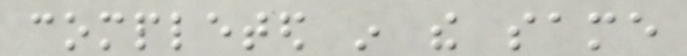completed in the same
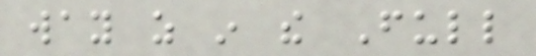way as in the Full
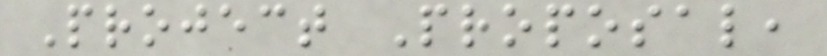Project Proposal,
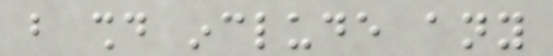but should include any
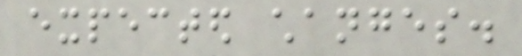expected changes.
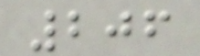206
